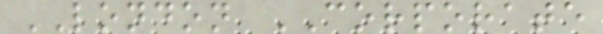LONDON CORPORATE
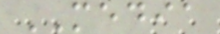MEDIA
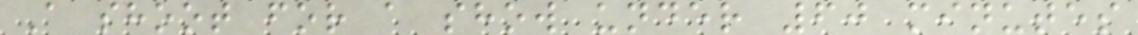A shoot for a show under 60 minutes
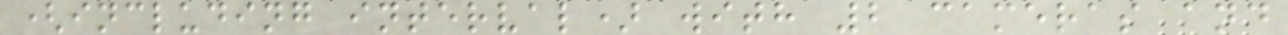(including interval) with 2 cameras and
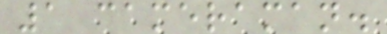1 cameraman.
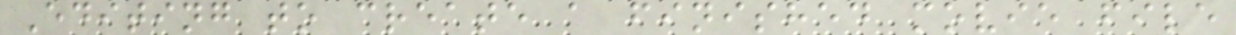Editing to create a finished movie file
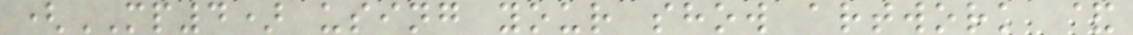(MP4) using your show artwork &
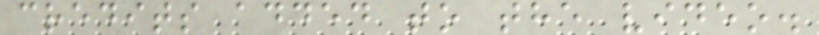credits added to the video.
